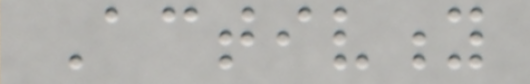Activity
